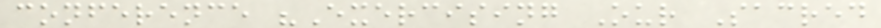conference "Exercising Our Sacred
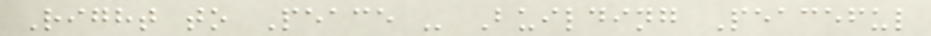Right to Peace - Building Peaceful
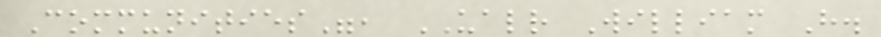Communities", UALR William H.
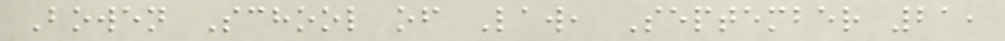Bowen School of Law, September 21,
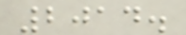2014.
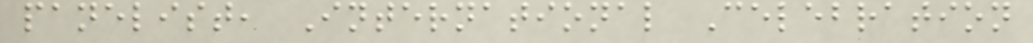panelist, International Celebration
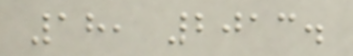18, 2013.
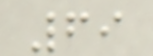69
